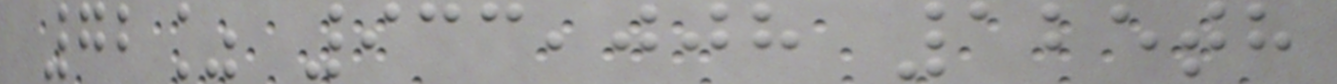72% 933,008 125th
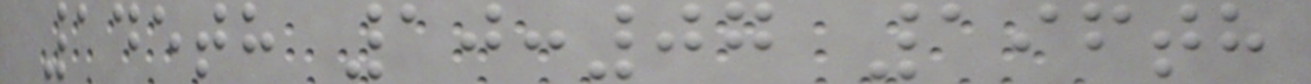145th 10:07 196th
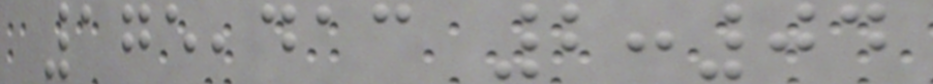175,413 2:04
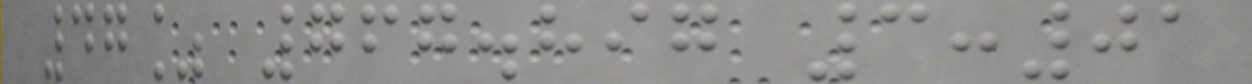47% 767.897 3:01
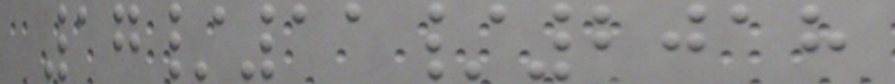17/11/2018
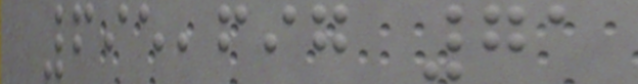695,697 71
